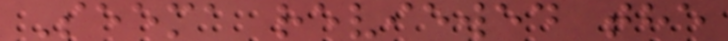Seema reviewed the
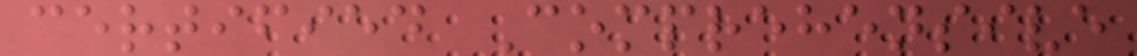certified Comprehensive
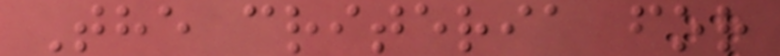The criteria for
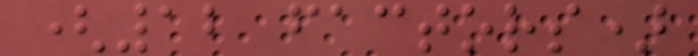(12 factors)
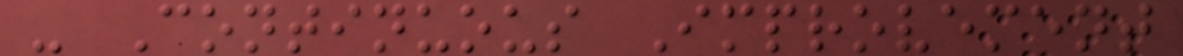- Continuous Improvement
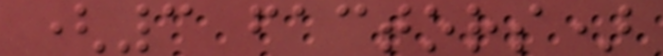(3 factors)
